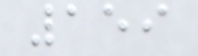159
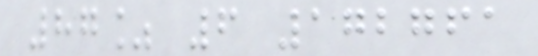87% 6 172761
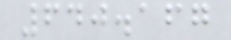640.167
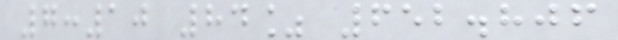7:10 84% 652.806
